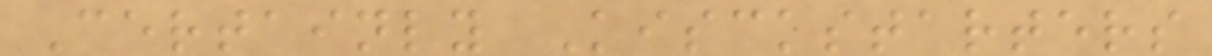Certainly Kisckstarters
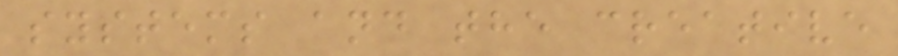systems and the creative
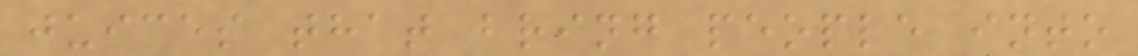juices that bring people into
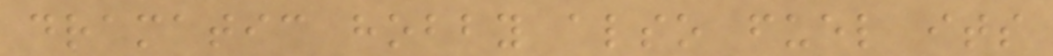dramatic hobby also fuel its
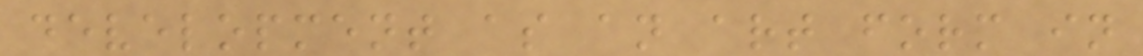development as an art form in
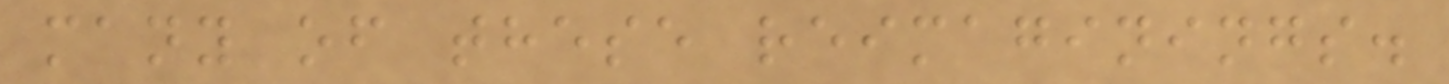many of these reimaginings.
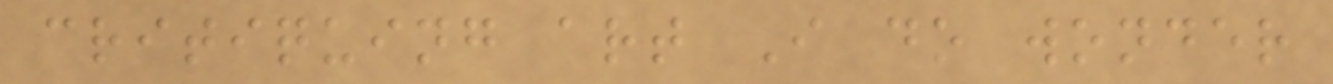critiquing art I do wonder
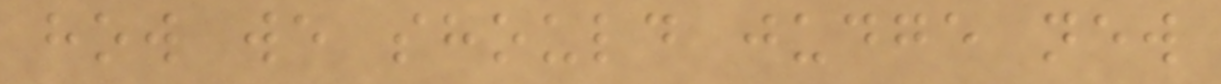how we should judge new
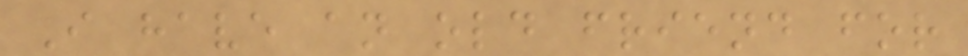I have an old friend for
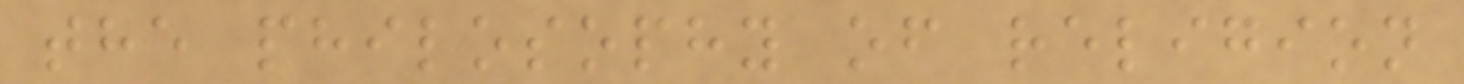the philosophy of religion
